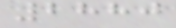2880
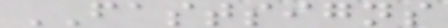FASTSIGNS
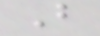B
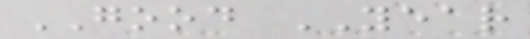GOOD YEAR
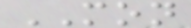MON
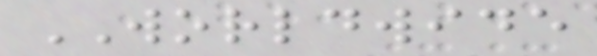WORLDWIDE
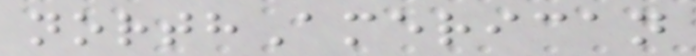northAmerican
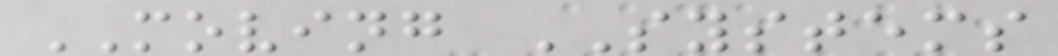MOVING SYSTEMS
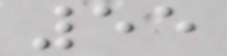55
